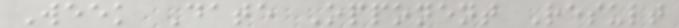Week Date Opponent Result
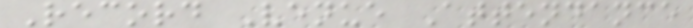Record Venue Attendance
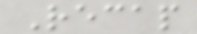Recap
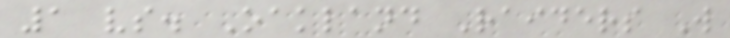1 vs. Oakland Raiders W
